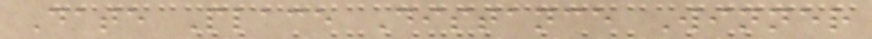Date Place Distance Winner
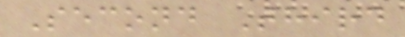Second Third
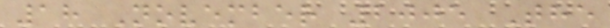18 November 2005 The
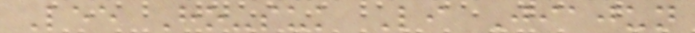Lee Ho-suk Li Jiajun
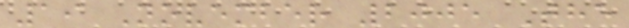19 November 2005 The
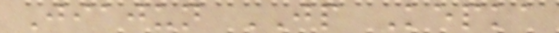Jiajun JP Kepka
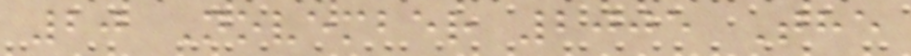20 November 2005 The
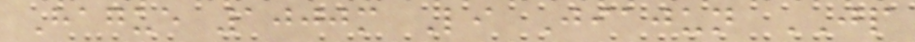Hague 1000m Li Jiajun JP
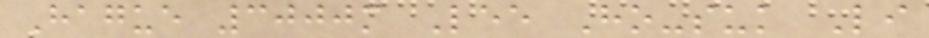Hague 3000m Lee Ho-suk Li
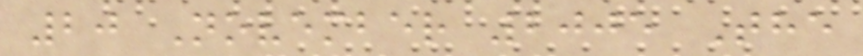20 November 2005 The
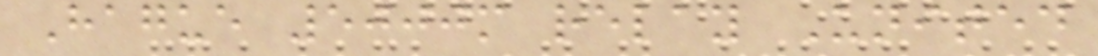Hague 5000m relay United
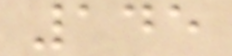145
